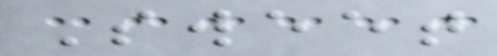Sweet
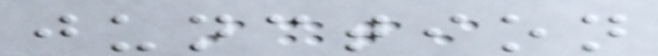junction
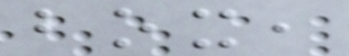box,
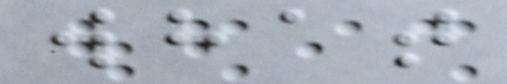what
